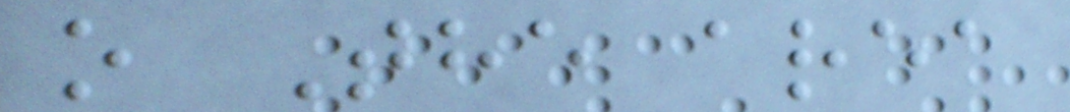o The area
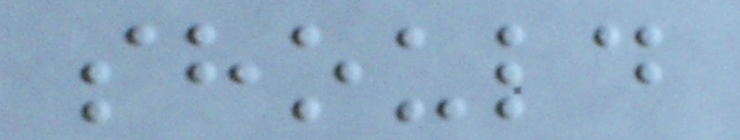should
